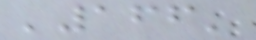'166'
